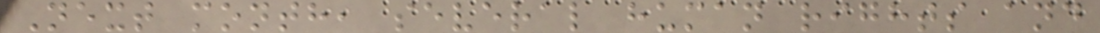Next month, several human rights and
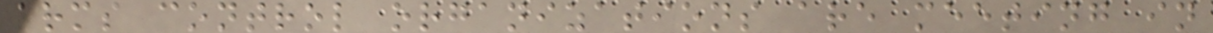arms control organizations are meeting in
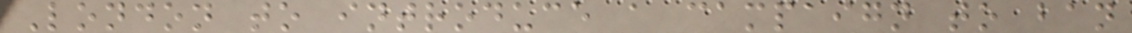London to introduce a campaign to ban
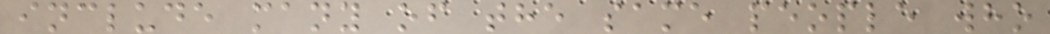include many of the same people who
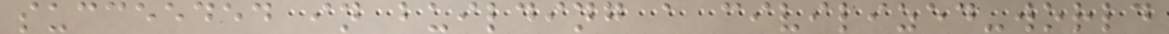succeeded in building a civilized-world
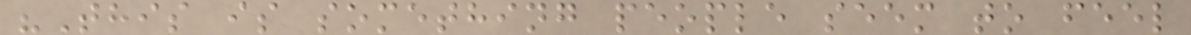"This is something people seem to feel
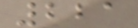221
